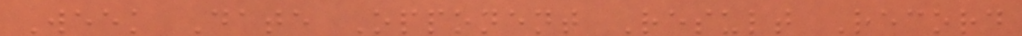Week Date Opponent Result Record
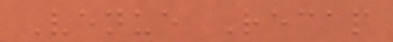Venue Recap
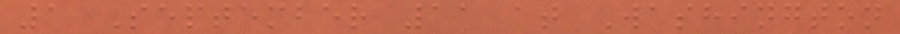1 September 11 at Washington
